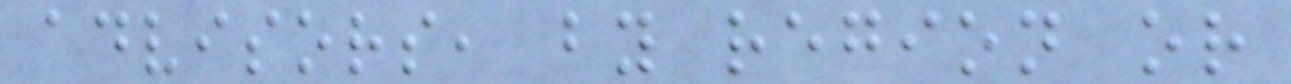advisors, by region or
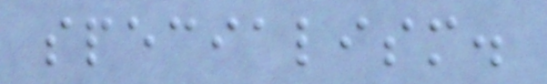specialism.
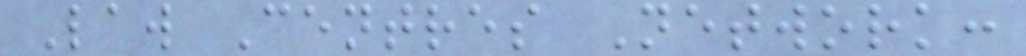Law Centres Network:
